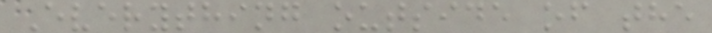Everything outside of the
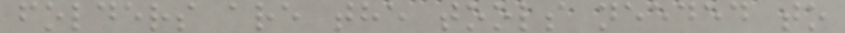folders are the tools needed to
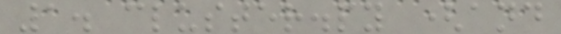1. cluster.py (and
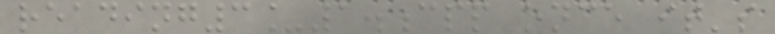reading3_1.cpp once it's
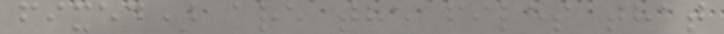fixed) are the files that
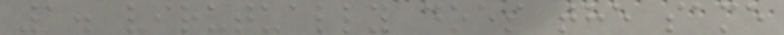1. virutually does the same
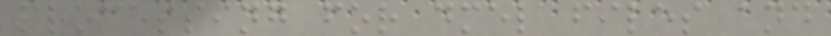processing for dmel files and
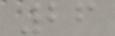26
